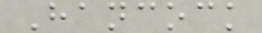Hancock
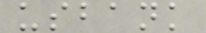usbank
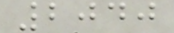2040
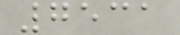7531
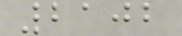2102
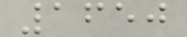1650
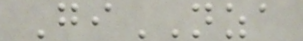GiNZA
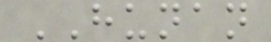HUNAN
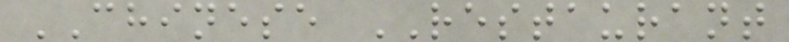CHINESE RESTAURANT
